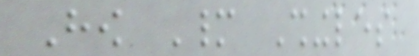How Many Shingles
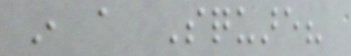in a Square?
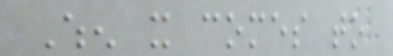When it comes to
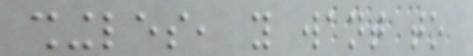shingles, you want to
